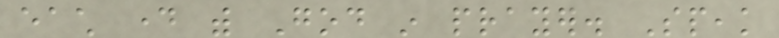each day with God in prayer. Speak
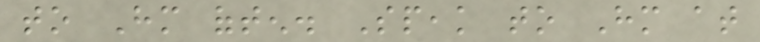to Him often. Speak to Him at
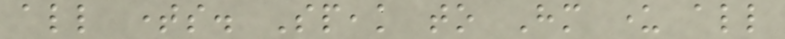all times. Speak to Him under all
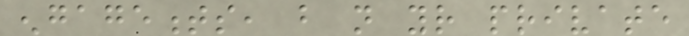engagements, but not your private
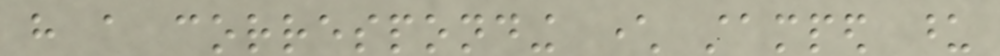have a corresponding character stamped upon
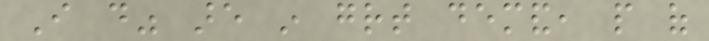I do" are in great demand, people of
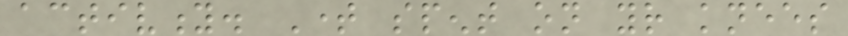activity. Time spent on your knees
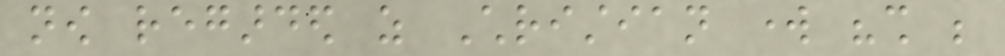now regarded as Christian work "shall be
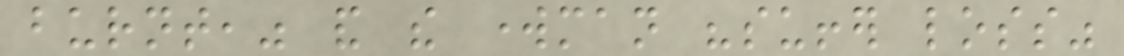burnt," and the workman "suffer loss"
